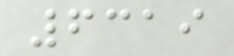6319
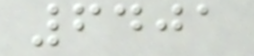6401
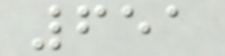651
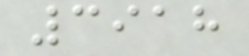3918
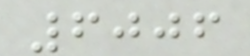6006
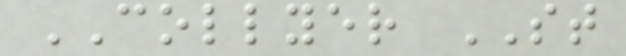COLLYER ST
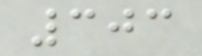303
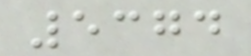5374
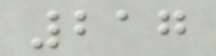217
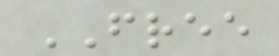FREE
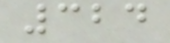324
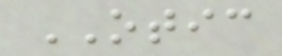OTIC
